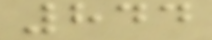844
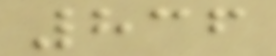836
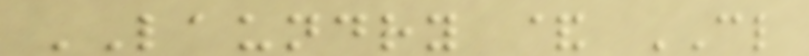LAUNDRY & CL
